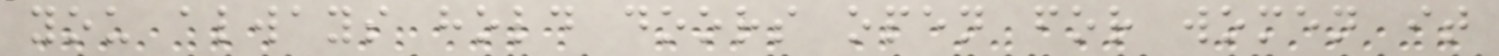you always hold doors open for women it
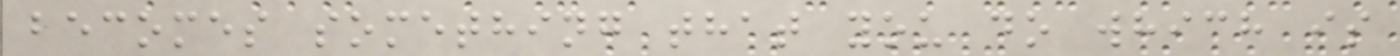becomes something that you do which is
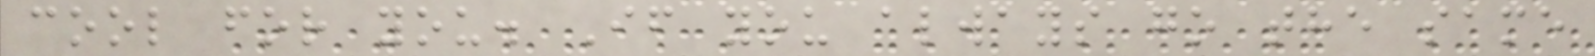cool for you. If you always go the same
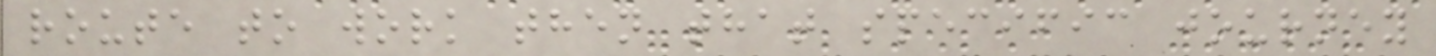route to work then that specific journey
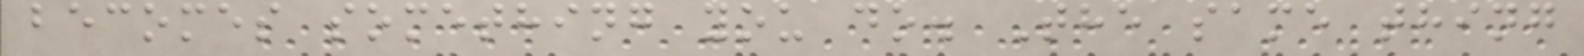becomes something you do. The same thing
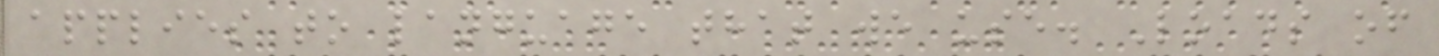applies to language that we use. Loads of
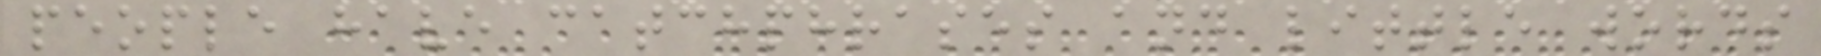people have catchphrases and little words
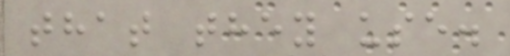that they use.
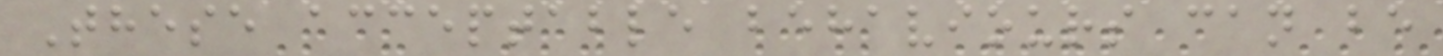These acceptable behaviours can be
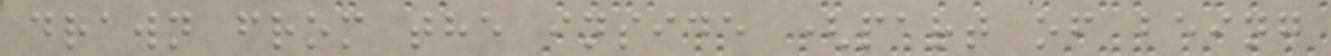drawn from the inside (part of being
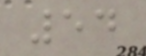54
